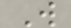W
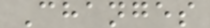Changes
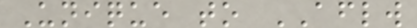Unique to AFLW
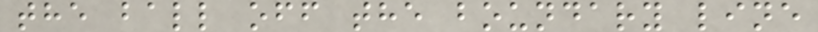the ball off the boundary line
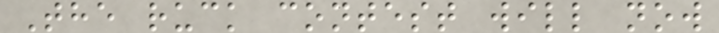The ruck contest will now
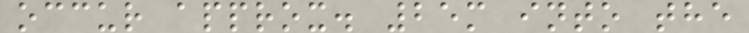occur approx. 25m into the
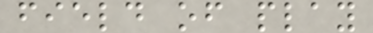field of play
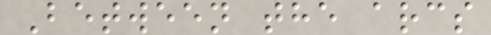Between the arcs
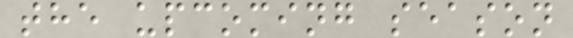the upcoming season
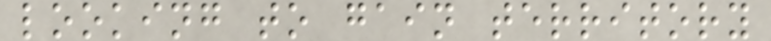looking to gain territory
